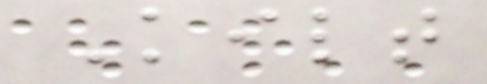Kilt
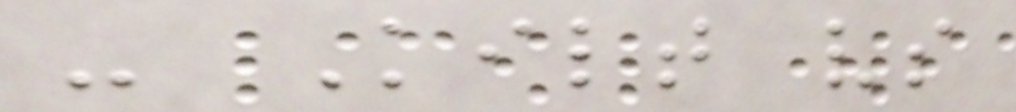- Kilt vs
